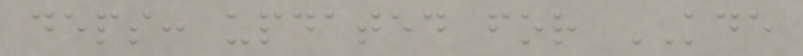deps: updated for KDE
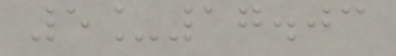5_17.03
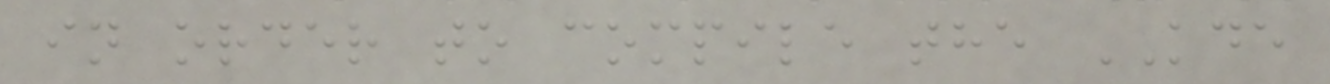in order to compile the KDE
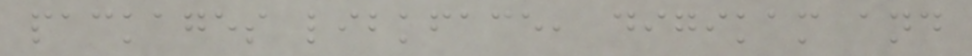packages libkface, digikam and
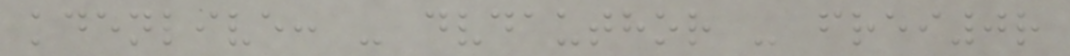kdenlive: - dvdauthor - frei0r
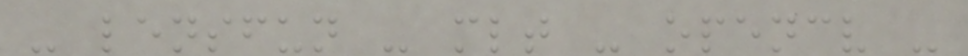- lensfun - mlt - opencv -
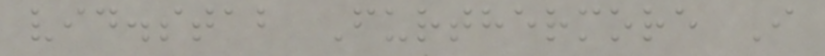vid.stab Furthermore I
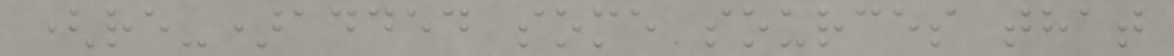(re-)added some sources that
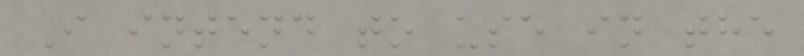I intend to use in the
